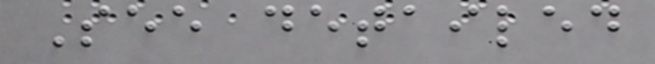See detailed
